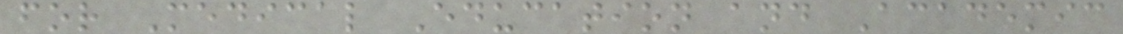for Medical Education and Academic
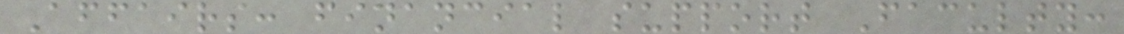Affairs: financial support Faculty:
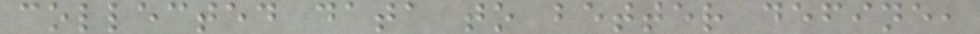collected data to better define,
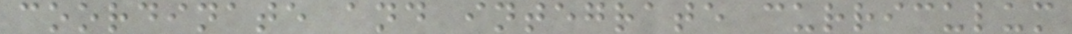coordinate and integrate curriculum
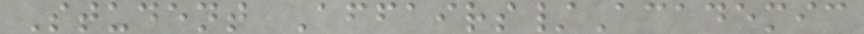Student Affairs/Academic
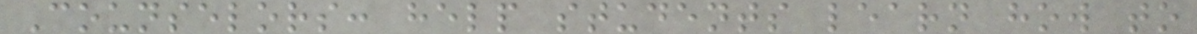Counselors: help students learn how to
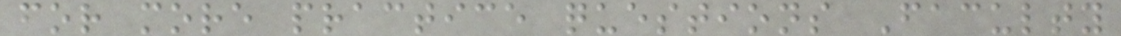for more practice questions Faculty
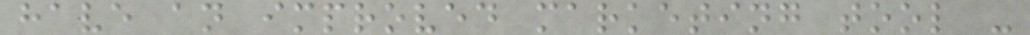have an improved marketing tool -
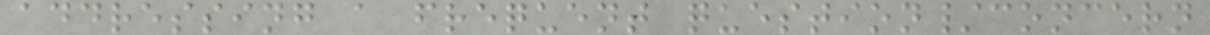addressing a frequent question/concern
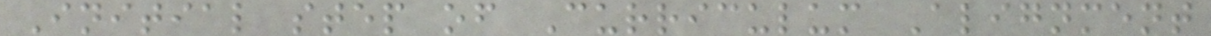Initial step of Curriculum Alignment
